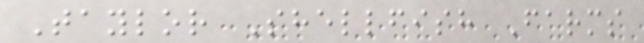Taylor Shellfish Farms
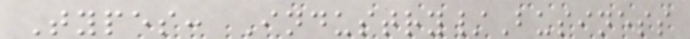Types: Industry/Business
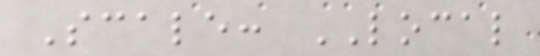Scale: LOCAL
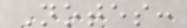Notes:
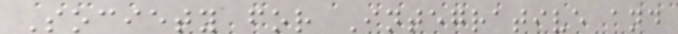Society for Integrative and
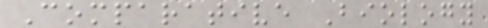Comparative Biology
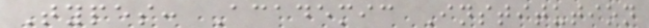Types: Academic Institution
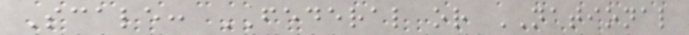Scale: FEDERAL or NATIONAL
